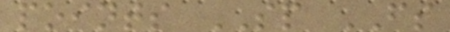points SP FS
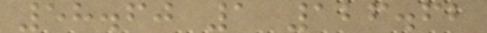58.60 1 126.62
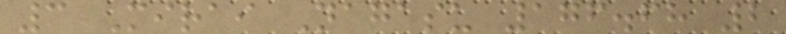3 Mirai Nagasu 176.68 2
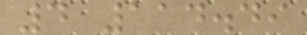4 114.49
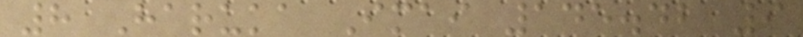8 Haruka Imai 145.42 9
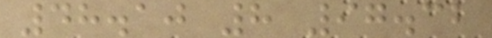48.10 8 97.32
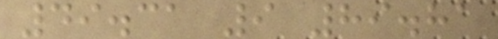49.31 9 89.81
